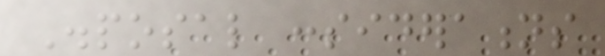Disposal considerations
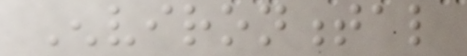Environmental
